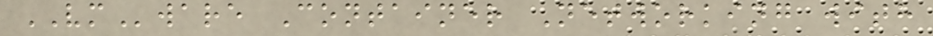VMware Container Networking with
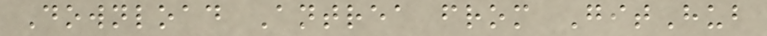Download Antrea from GitHub
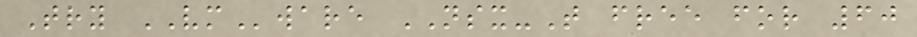Try VMware NSX-T free for 60
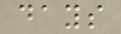days
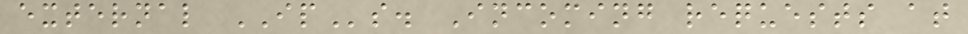external IPs. Incoming requests at
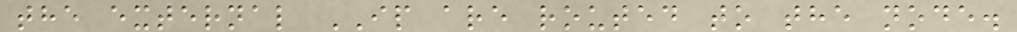the external IP are routed to the node.
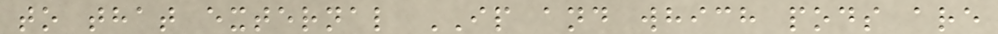to that external IP and which pods are
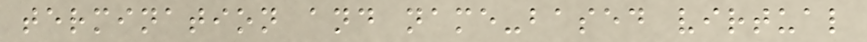termination and name-based virtual
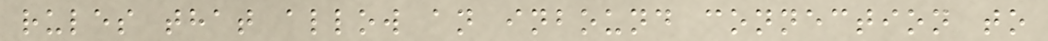rules that allow an inbound connection to
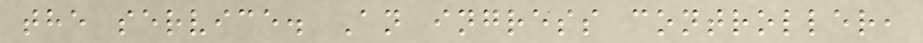the service. An ingress controller,
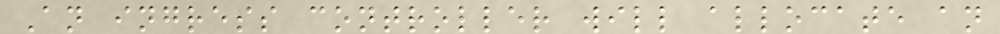An ingress controller will allocate an
